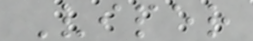Viper
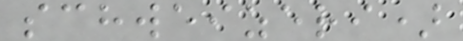schweizeri)
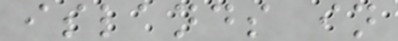islands in
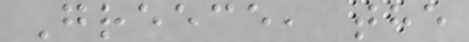Greece, the
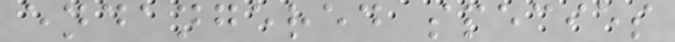endangered species
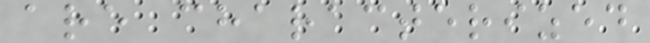are characterized
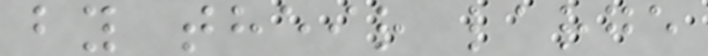by their large
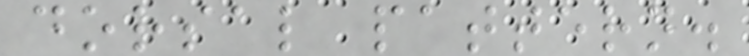dorsal pattern.
